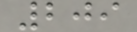209
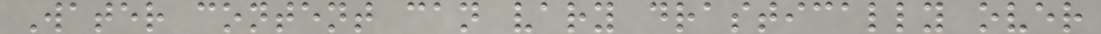Water content can vary drastically over
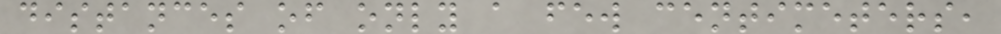distances of only a few centimeters,
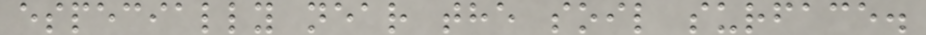especially near the soil surface.
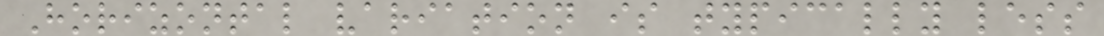Horizontal variation is typically less
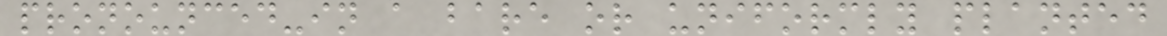pronounced-in a bare or uniformly planted
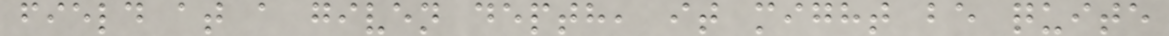field at a given depth, it might be quite
